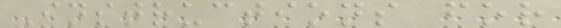Instructions for
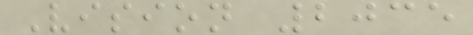Vision 2035
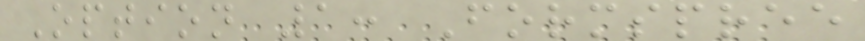Option 1: Formspree
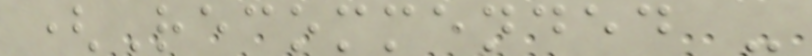(Recommended -
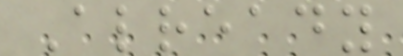Already
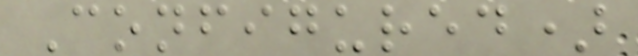Configured)
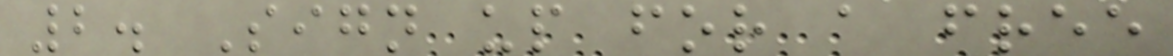2. Sign up for a free
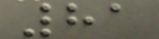81
